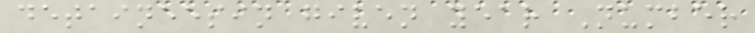detaineesin given year Number
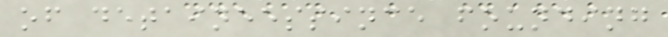of detaineessince founding
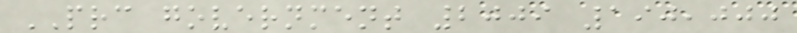PRC government 2009 190,000
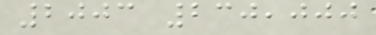2003 230,000
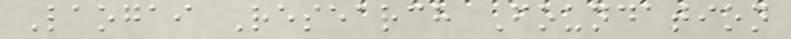Laogai Research Foundation
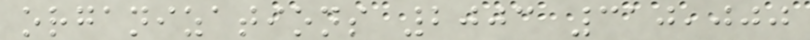organizations 2003 310,000
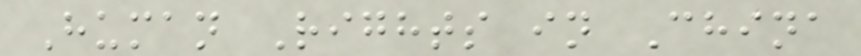Human Rights in China
